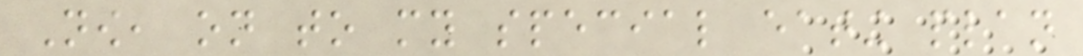Now, on to my special eating plan
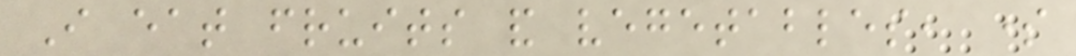I eat fruits and vegetables, some
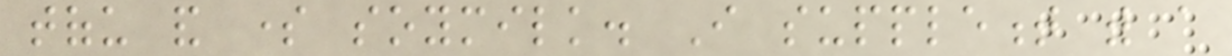tofu and some soymilk. I supplement with a
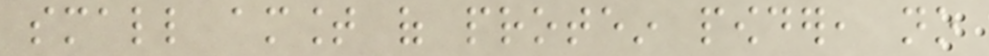small amount of protein powder, no
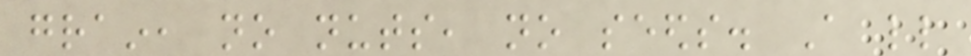grain, no nuts, no seeds. A little
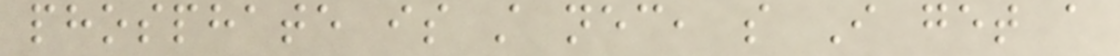phosphate is still necessary, so I get a
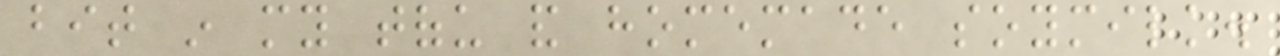bit in my tofu and homemade soymilk.
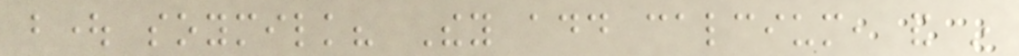bought soymilk? They add calcium, and in
